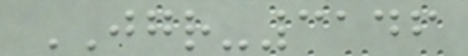JGR-3146
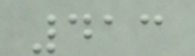413
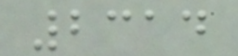2314
